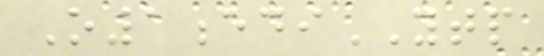O1ediYTP
